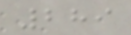289
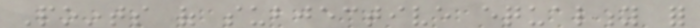Points of subjective equality for
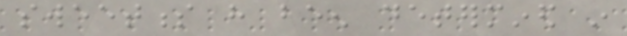sweetness have been determined in
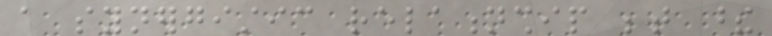a synergistic relationship between these
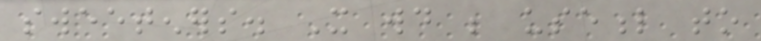sweeteners. It would be useful to
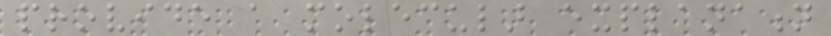provide a molecular explanation
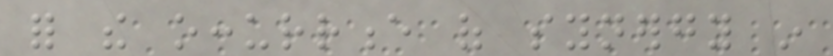for the occurrence of synergy in
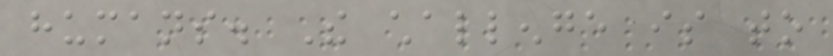humans. The challenge is to
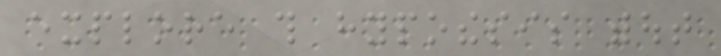explore this hypothesis without
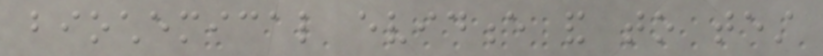biochemical evidence and to test
